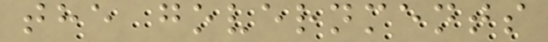the governments
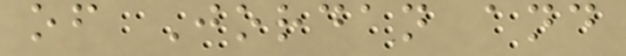of Jordan and
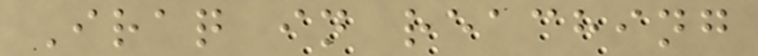Iraq in reaching
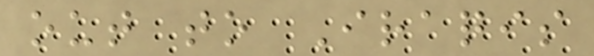out to Iraqis
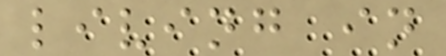living in
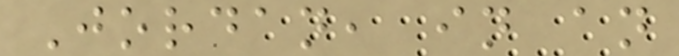Jordan, in an
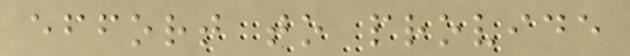effort to provide
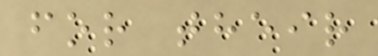for their
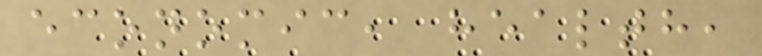economic, health,
